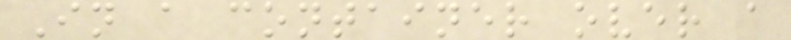In a container over a
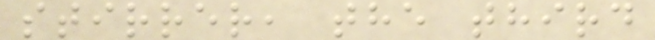stirrer, the third
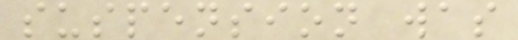suspension was
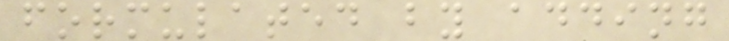formulated by adding
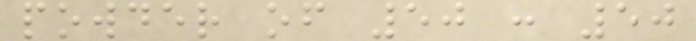powder of 50 : 50
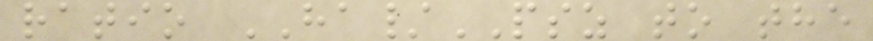ratio HA/PSZ to the
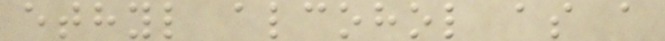ethyl alcohol as a
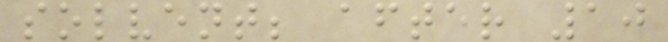solvent; after 10
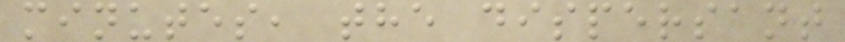minutes, the dispersant
